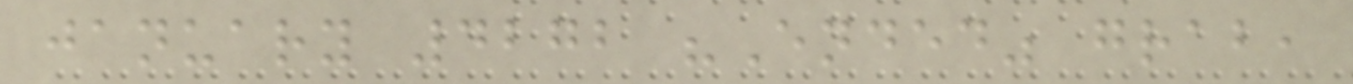january 4272 "Ended" grab,
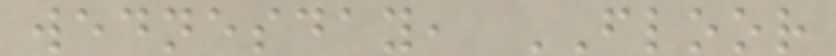wednesday, FLOOR
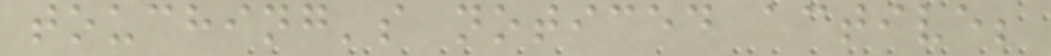touching's noticed active;
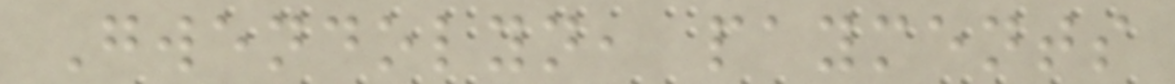Gwendolyn, payments
